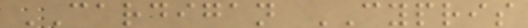CARDIGAN CYPRIS
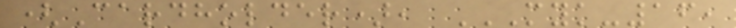(Cardholder), MYK-16,
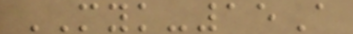MYK-15A
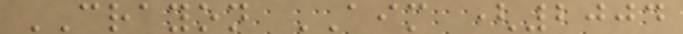CRAYON AIM (2004
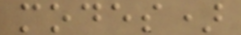modes)
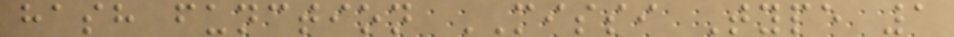hash function MISSI Type 1
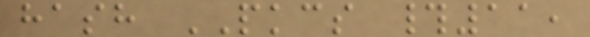hash PKCS #11,
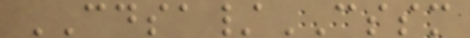CDSA/CSSM
